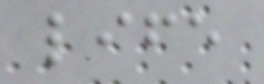life
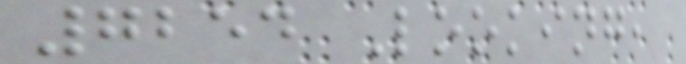7254 Looking,
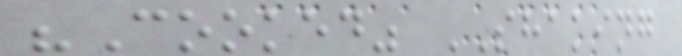"Cooked" SHAKING
